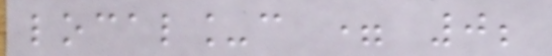local_c = 0;
